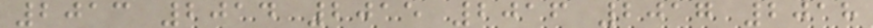2013 2014 2015 2016 2017 2018
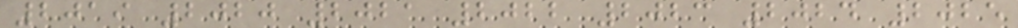2019 2020 2021 2022 2023 2024 2025
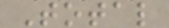Total
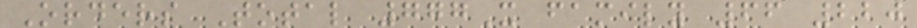Orders Total 777X family 66 220
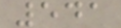541
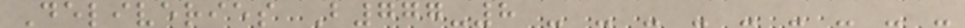Deliveries B777-8 - - - - - - - - -
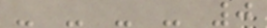- - - - 0
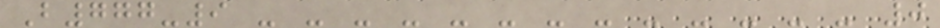B777-9 - - - - - - - - - - - - - 0
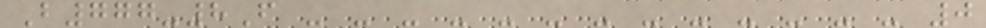B777-8F - - - - - - - - - - - - - 0
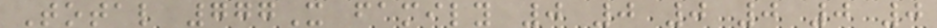Total 777X family 0 0 0 0 0 0
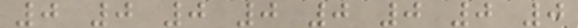0 0 0 0 0 0 0 0
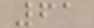61
